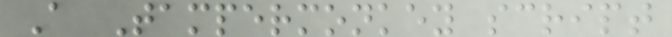A Tampermonkey script
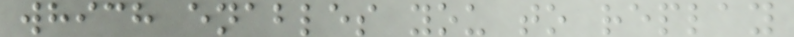which enables you to replay
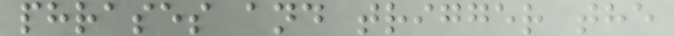phrases and trigger the
